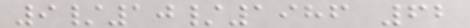9/10/1986 62
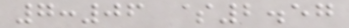7:06 $2.57
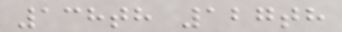138th 127th
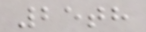25th
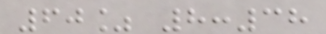60% 8:38
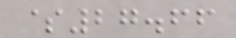$27.66
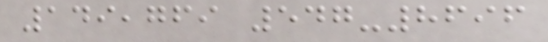149,769 547-8696
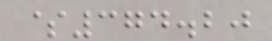$374.20
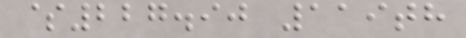$227.90 119th
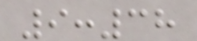9:38
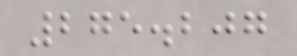275.207
